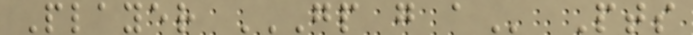Player GP G A Pts
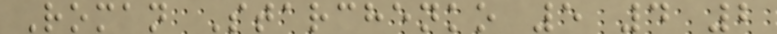Roman Starchenko 5 4 2
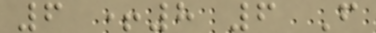6 +8 6 F
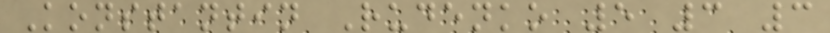Konstantin Rudenko 5 3 3
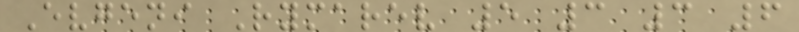Evgeni Rymarev 5 3 3 6
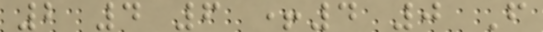2 4 6 +4 0 F
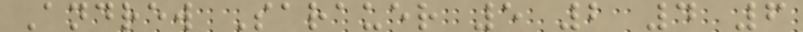Andrew Sarauer 5 2 4 6
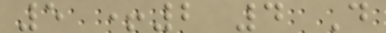5 +2 4 D
